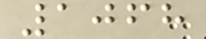1068
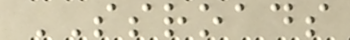SSROADS
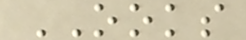OOKS
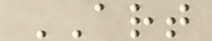ART
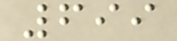699
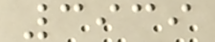3939
